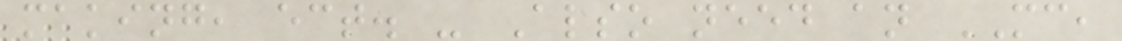making, ect. - Also need an MC,
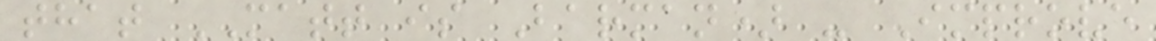that MATT is Barman) - Improve
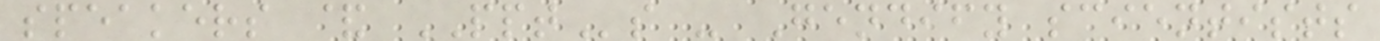speakers & PPTs - Gendify scientists
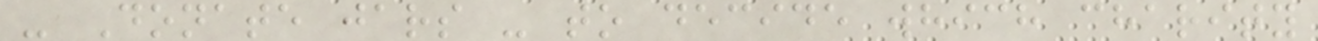- Donate jars - to decide which charity
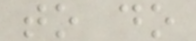to do
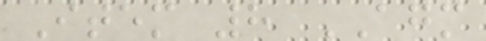Item 8 AGM
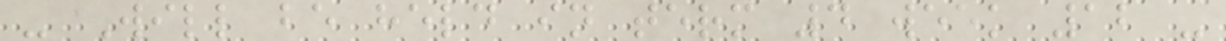- Will be held in term 4 week 12 -
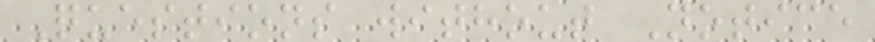Questions without Notice
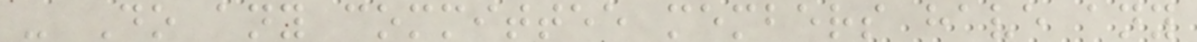- Do any committee members have any
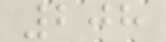208
